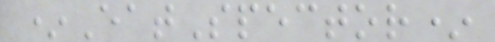*EatSpector*
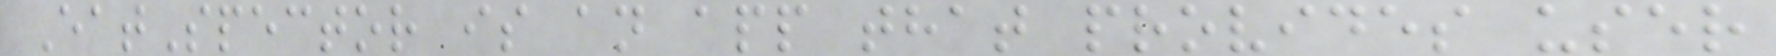EatSpector is an app that provides user
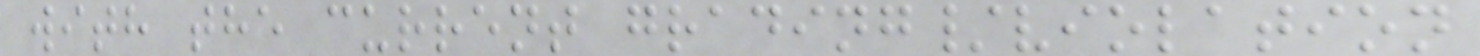with the current grading/violation
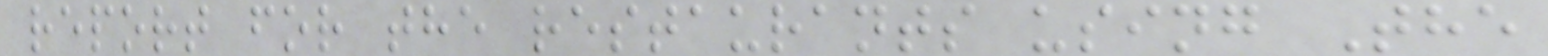report for the restaurants using The
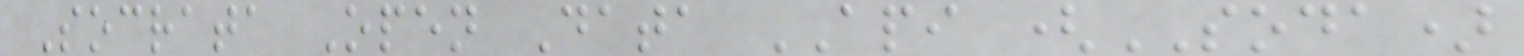Socrata Open Data API (SODA)
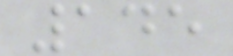145
